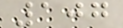107
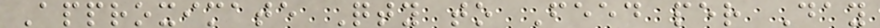Approximate Qty to Feed per Day
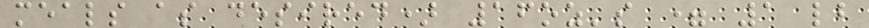meals as desired) 16oz's = 1 lb
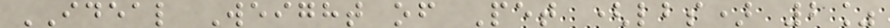IDEAL Weight of Pet (lbs) 2%
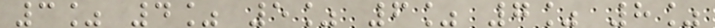3% 4% 5% 6% 7% 8%
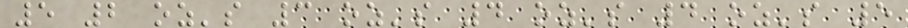5 2 oz's 3 oz's 4 oz's 4 oz's 5
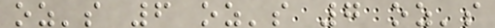oz's 6 oz's 7 oz's
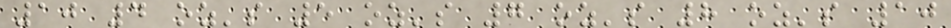10 4 oz's 5 oz's 7 oz's 8 oz's 10
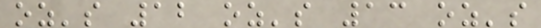oz's 12 oz's 13 oz's
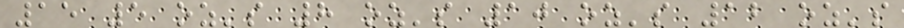15 5 oz's 8 oz's 10 oz's 12 oz's
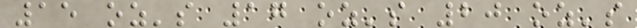15 oz's 17 oz's 20 oz's
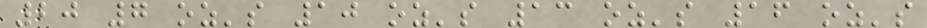20 7 oz's 10 oz's 13 oz's 16 oz's
